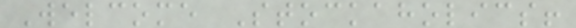Welcome Stockaholics!
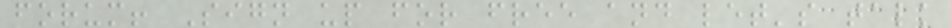forum! Sign up for free and let's talk
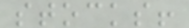stocks!
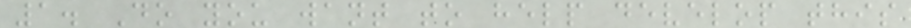1. Do you want to help develop this
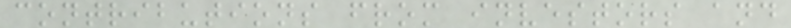contributions from investors and
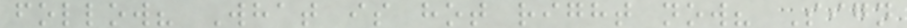follow? What is hot right now? Sign
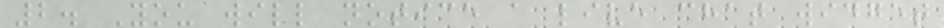2. You will notice a live chat widget
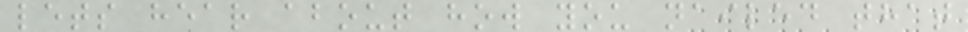lets hear about how you nailed that
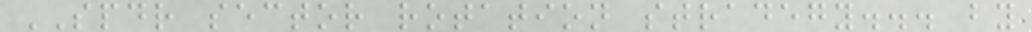SPDR sector rotation stradegy... by
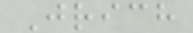Jrich
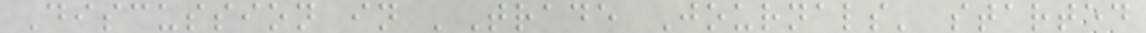Discussion in 'Trade Journals' started
